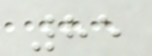85
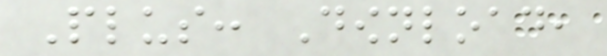Plus: Download,
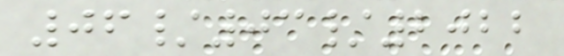06/03/2022
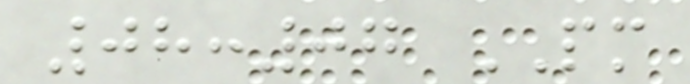08:07 PM
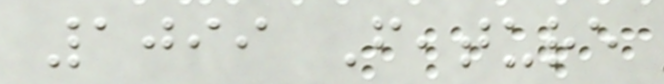1099 Feature
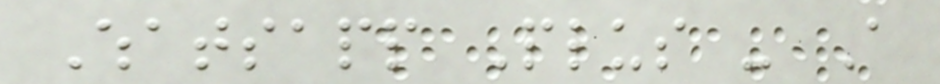Whatsapp Plus - A
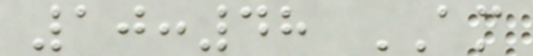10:48 AM
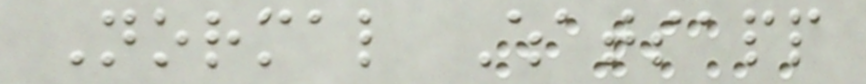Normal Whatsapp
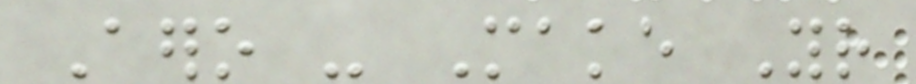Aero - Make Your
